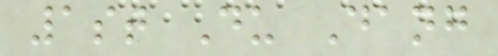1st Du Dang
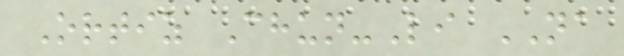Ortiz Chun-Li NA
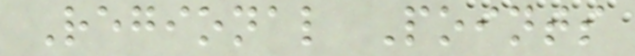Regional Points
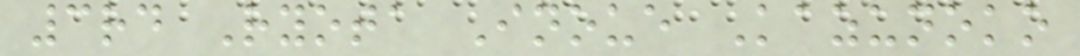3rd Ryota Inoue Kazunoko
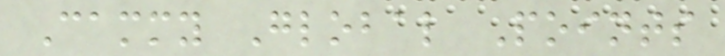Cammy Global Points
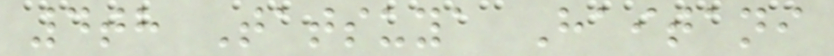4th Tatsuya Haitani
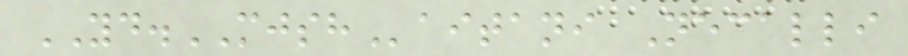YD.MJSHaitani Necalli
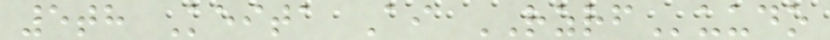5th Keita Ai RZRFuudo
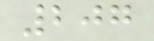207
